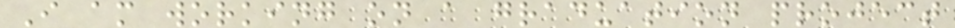I am working on a graduation project
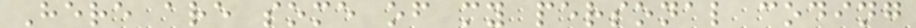Here are some of my personal coding
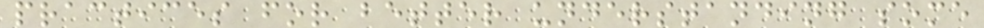practices for better understanding some
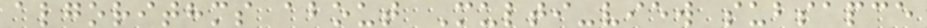algorithms about Multi-view subsapce
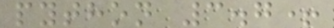python 3.7+
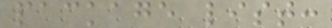package list:
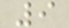9
